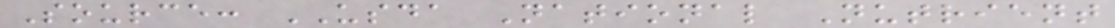Source: USDA National Nutrient
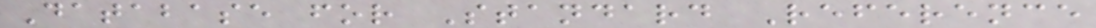Database for Standard Reference
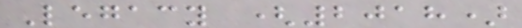Legacy (2018)
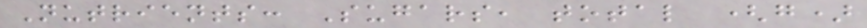Nutrients: Sugars, total (g)
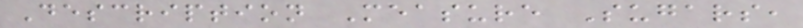Description Measure Sugars,
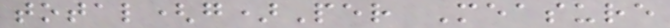total(g)Per Measure
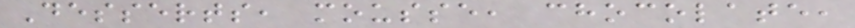Desserts, mousse, chocolate,
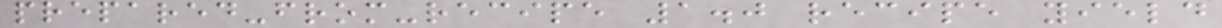prepared-from-recipe 1.0 recipe yield
